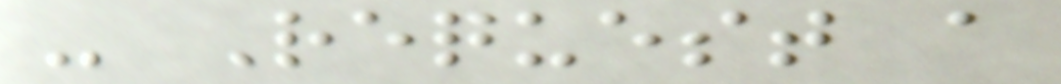- Request a
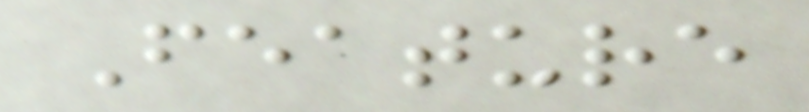Feature
